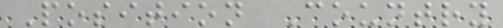Position Country
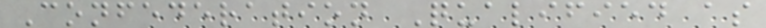Confederation Qualified as
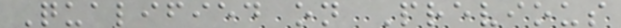Qualified on Previous
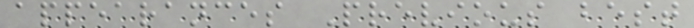appearances Previous best
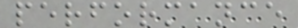performance
